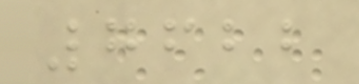7622
